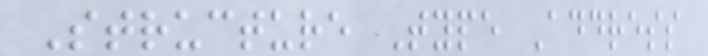Structure Type Address
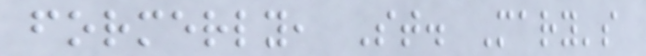formerly, St. Mary's
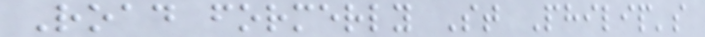Road formerly St Philip's
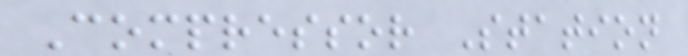Compressor Station
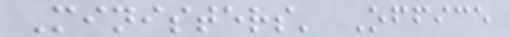Ministers' Office
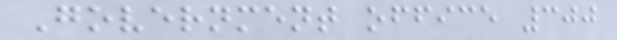Government office 300
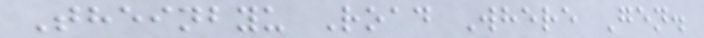Theinbyu Road Where Gen.
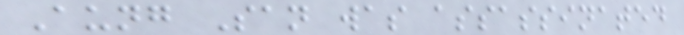Aung San was assassinated
